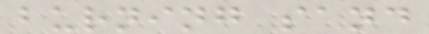burning sand
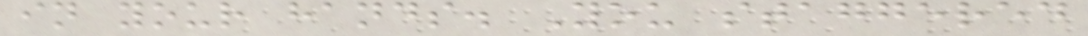in your hands. You staggered
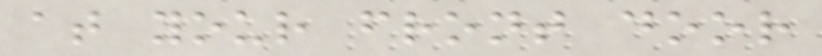at your front door
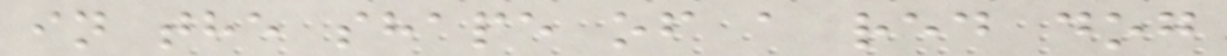in the shape of a red dog
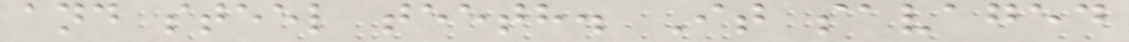and steel teeth. It savaged
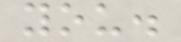you.
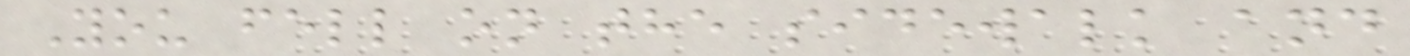You fell on the sidewalk and
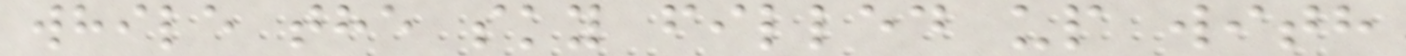while the sky filled up with
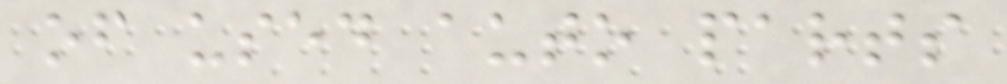of used auto parts
